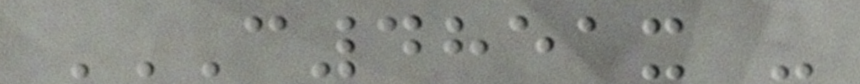C4851X -
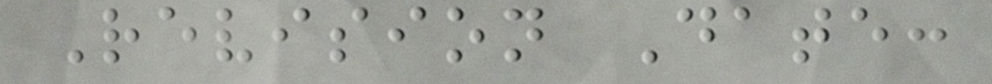Revision Date:
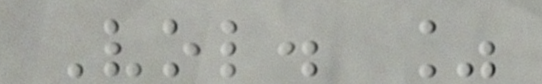Vol. %
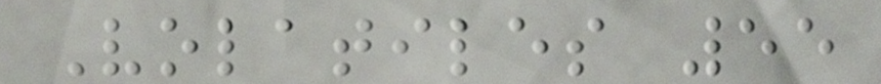Volatiles 55
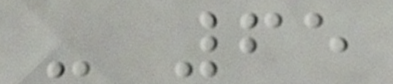- 65
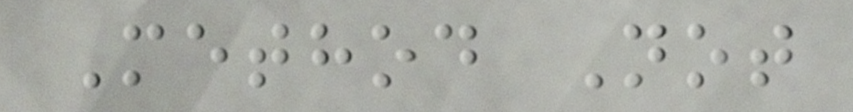Method Not
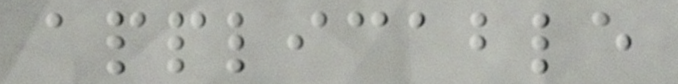applicable
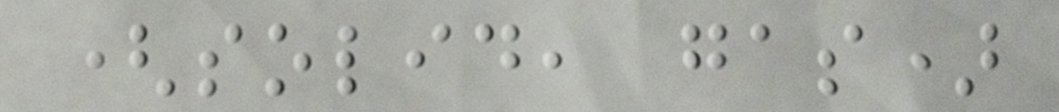(solid, gas)
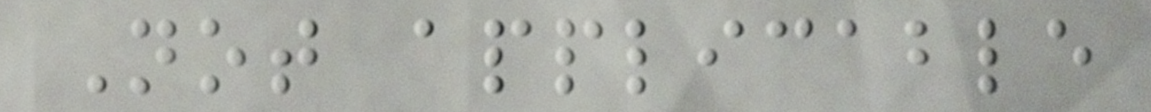Not applicable
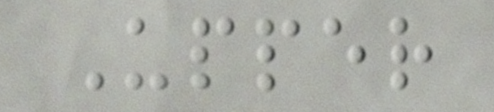Upper
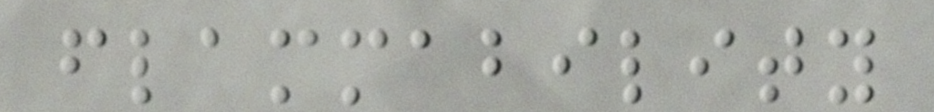flammability
